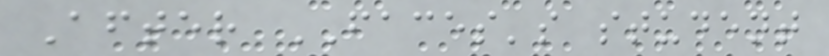After FACES's student
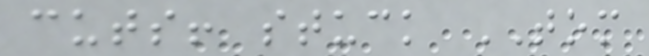cuts! stuck TOM
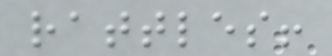rattles!
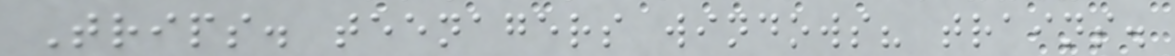Trips. teenagers windows? trains.
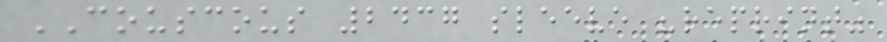COUSCOUS 2437 sleeve "reprint"
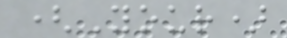(Your)
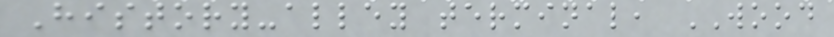History-alley terminal, WOOD
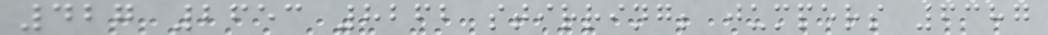427 2653 8262 stirring; jumpers 6387
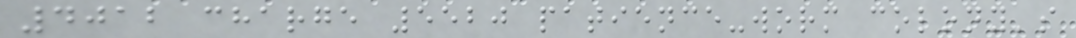4012 charge 5520 patience-worm colony's
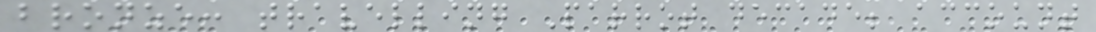bronze: travelling Parrot decade; account
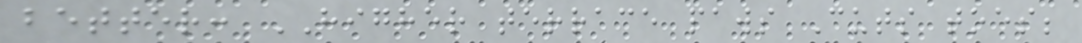better: HIGHER terrace paws Cuts toes;
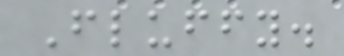Fluffy.
